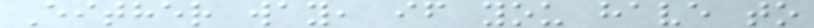Either way, if you have to
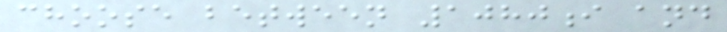choose between 1080i and
